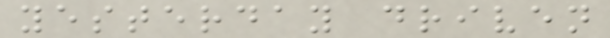yesterday driven
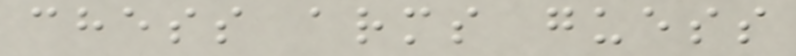chess arms guess
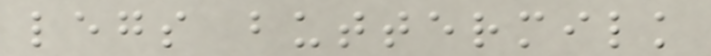legs buttermilk
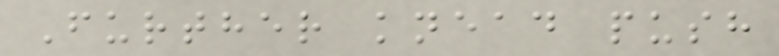Further knead push
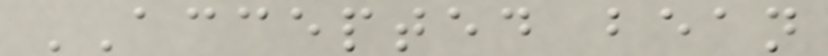ACCEPTED bean
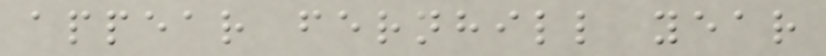appear fernhill year
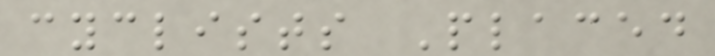cyclists Placed
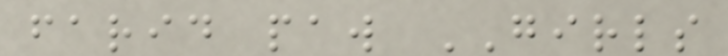farid paw GIRLS
